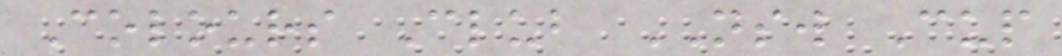Colours Club NSW Cup
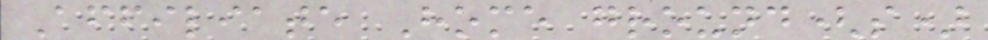Affiliate Home ground(s)
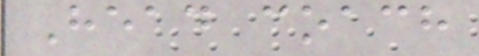Head coach
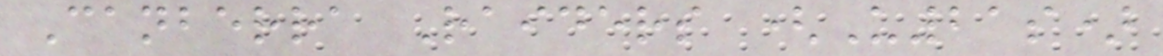Canberra Raiders (U21s)
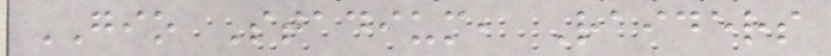GIO Stadium, Raiders
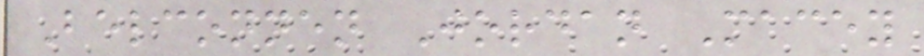Belconnen Jordan Macey
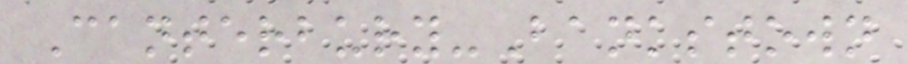Canterbury-Bankstown
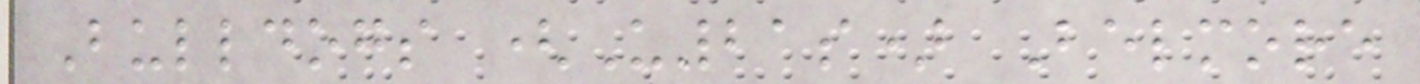Bulldogs (U21s) Belmore
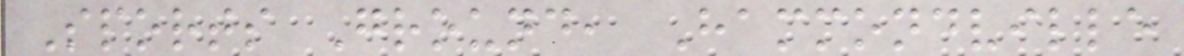Sports Ground, Hammondville
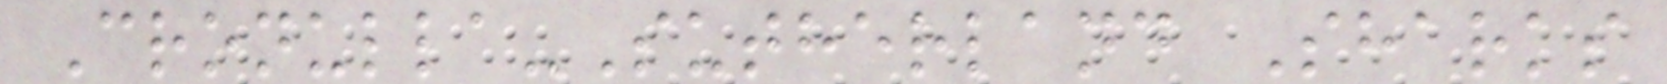Cronulla-Sutherland Sharks
